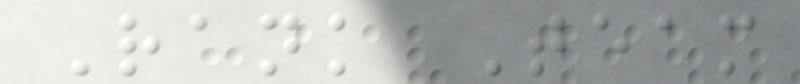Rank Team
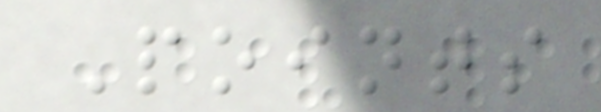Points
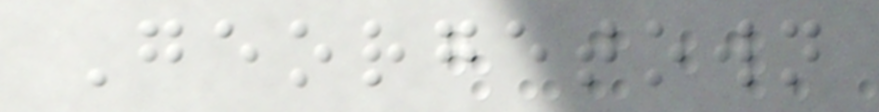Georgetown
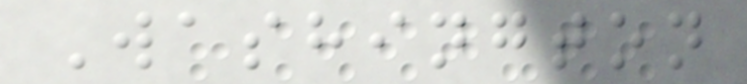Washington
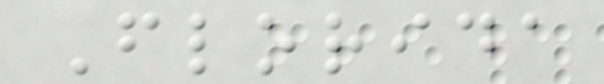Florida
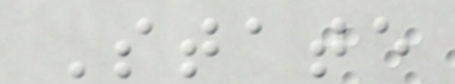State
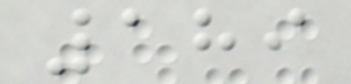189
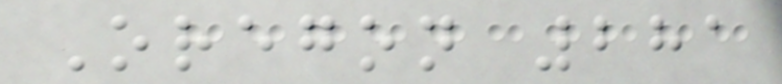Oregon 281
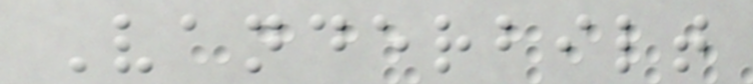Vanderbilt
